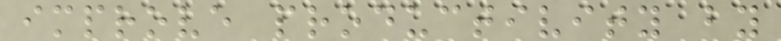improve productivity by
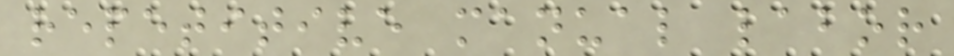repetitive manual labor
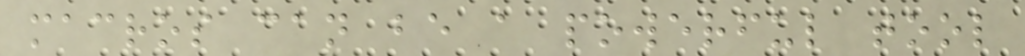macros can be a powerful tool
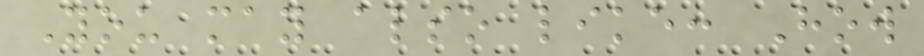You may also like: How
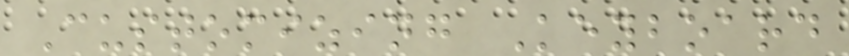Customizing Keyboard
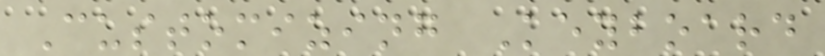Customizing Keyboard
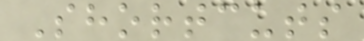Shortcuts
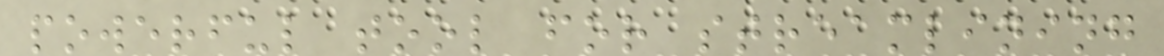powerful tool for streamlining
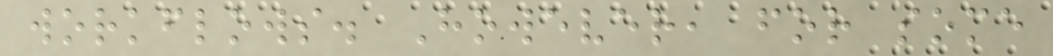workflows. However, for some
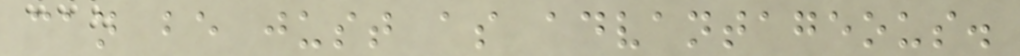can be just as advantageous.
